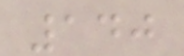140
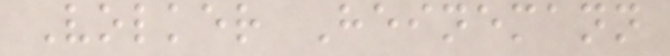Volker Heinemann
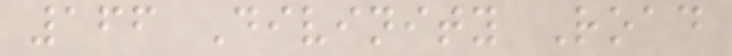166 Divinity Road
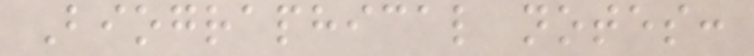Biographical notes:
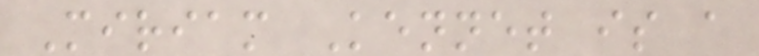Miriam Kennet is a
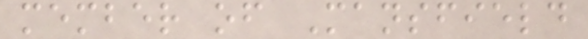member of Mansfield
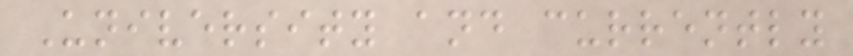University and currently
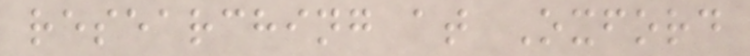researching at Oxford
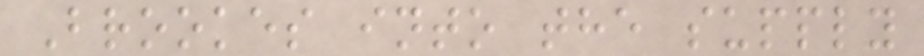Brookes into the supply
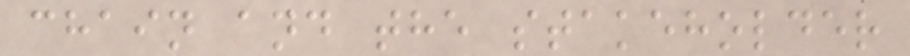chain and the stakeholder
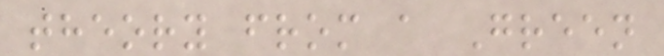theory from a Green
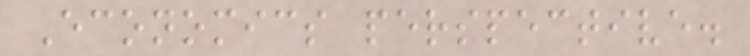Economics perspective.
